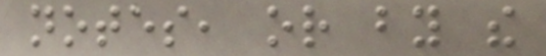notes, or by the
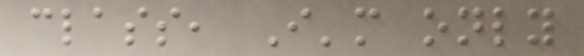class, I'm only
